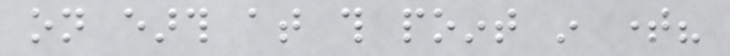on earth at this point in time?
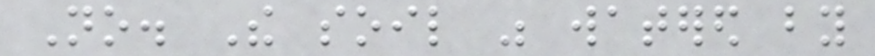No. The soil was watered by
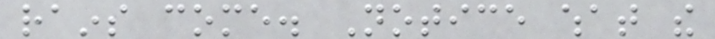rains come. Notice what the
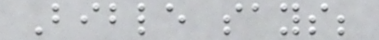Bible says;
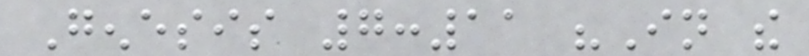Genesis 7:11 "In the
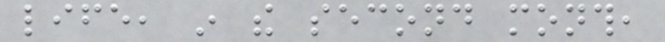life, in the second month,
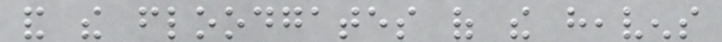and the floodgates of the heavens
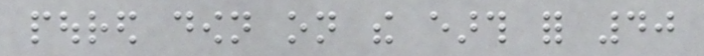poured down on the earth for 40
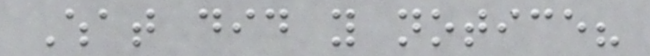What did you notice?
